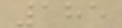185
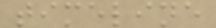timeline
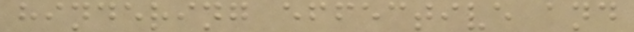hindering effective and
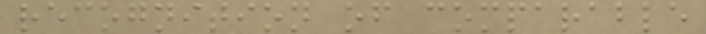recognition of comparable
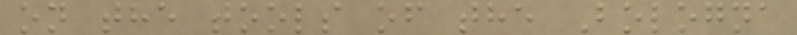on the tools of the Bologna
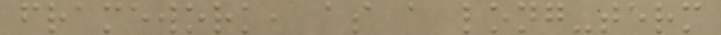framework, as a long-term
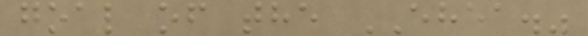goal of the EHEA."
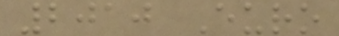2010 Euro
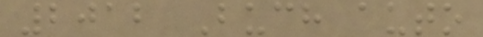2012 Buch auto
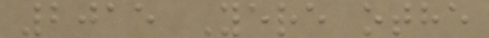2015 Yere othe
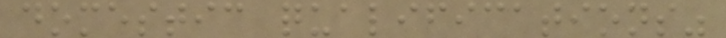domestic qualifications"
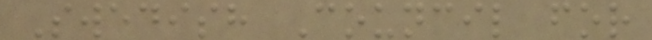Swedish Council for
